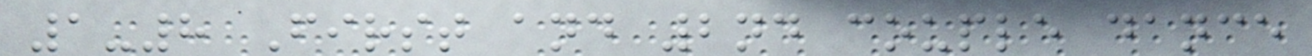1-8 First and 2nd couple dance
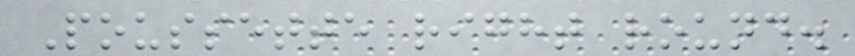Poussette right round.
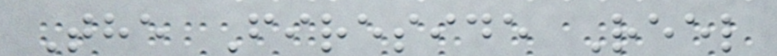The Fireside Reel
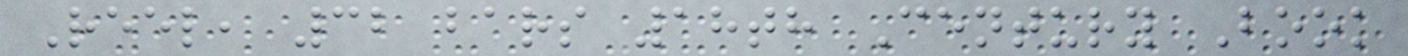Reel, 32 bars 18th Century Book
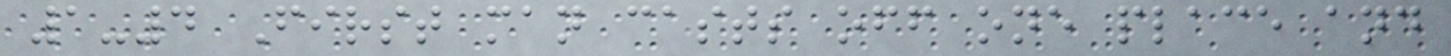1-4 First man casts off one place and
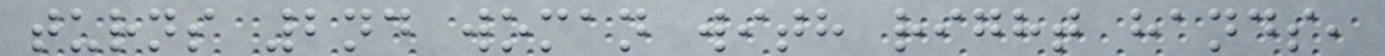turns 2nd woman with right hands,
